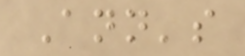Ann's
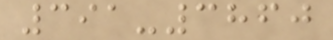391-3860
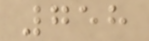758
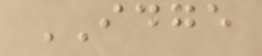IDGE
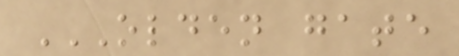OLDEN GATE
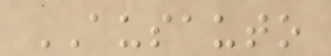AUSAUTO
